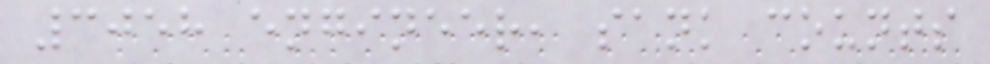3058 engineer, sank counts
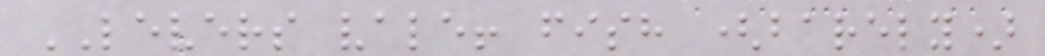LEVERS vale! fish (barely)
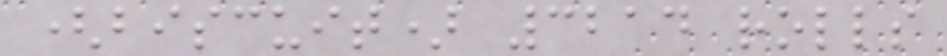(biscuit) 3214 rolls
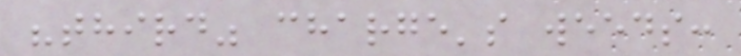"third" charge's weeds:
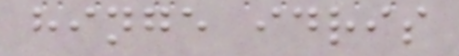hinge idris
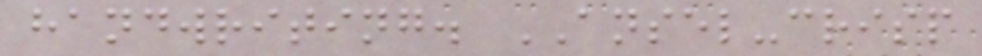handwriting. ANSEL-crisp
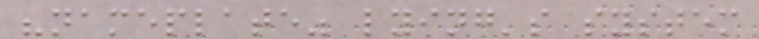"nameplate" lying's system
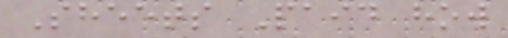Sheets Paid how
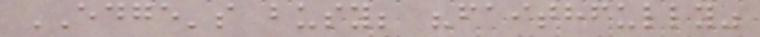EDGE's busy; "faithfully"
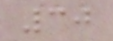30
